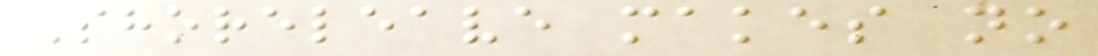Shoreleave makes no
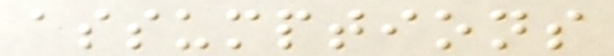assumptions
